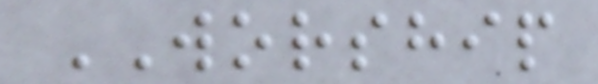WORSHIP
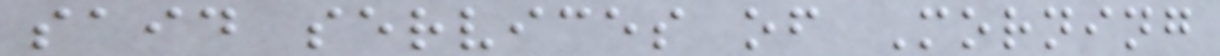said services of Morning
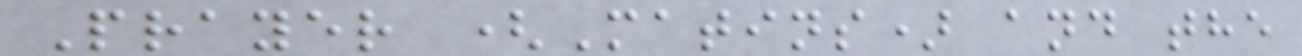Prayer (Matins) and the
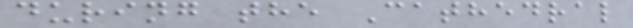during the Cathedral
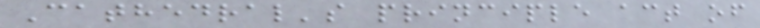Cathedral's principle act of
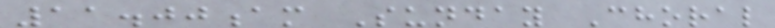11.00am Sunday Choral
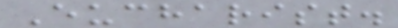Eucharist.
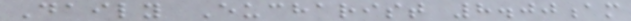Daily Eucharist 8.00am
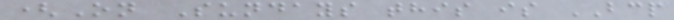(On Sundays this is BCP
